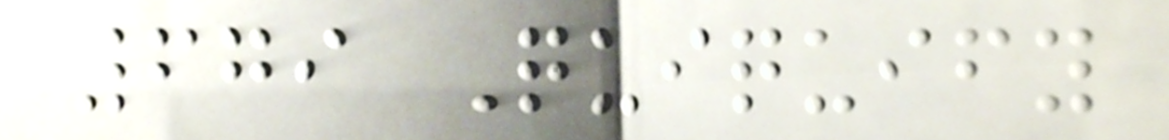679 Quiquify
